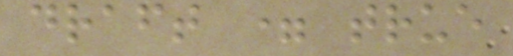draft = true
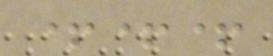+++
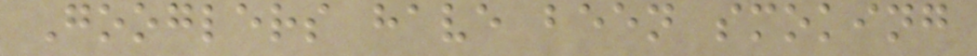Googlers have been smoking
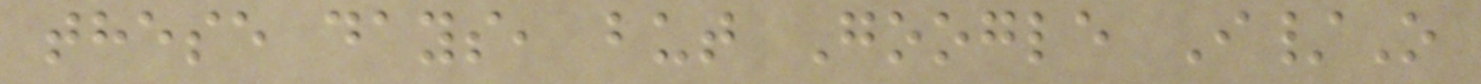these days, but Google I/O
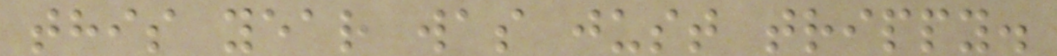this year was just trippy.
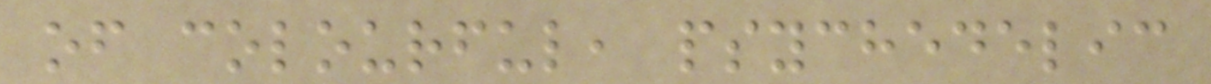of colourful, psychedelic
